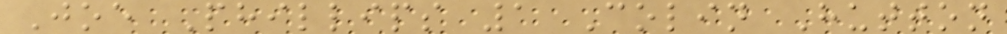Joe Phillips 1 Colin Hutton
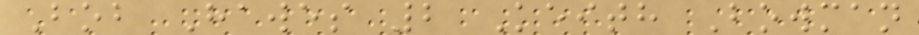Bob Hawes 2 Keith Bowman
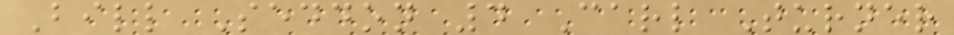Bill Seddon 4 Carl Turner
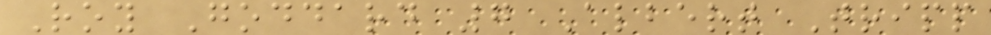Roy Goddard 7 Albert Tripp
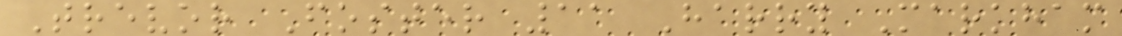Trevor Foster 11 Harry Markham
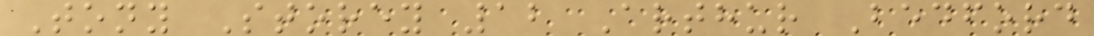Tony Storey 12 Arthur Bedford
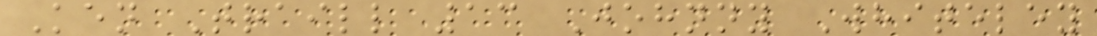Ken Traill 13 Johnny Whiteley
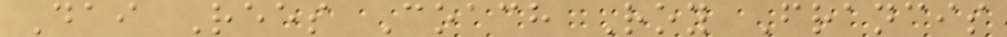Dai Rees Coach Roy Francis
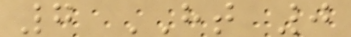7 HT 0
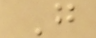G
